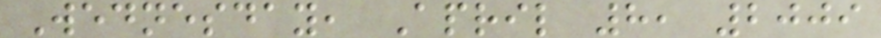Wednesday, April 8, 2009
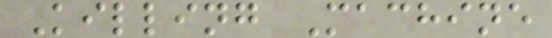Killing Machine
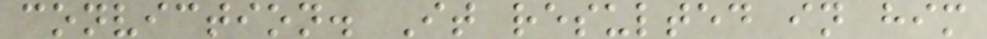conviction. It resulted in him
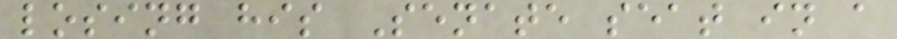losing his Senate seat in a
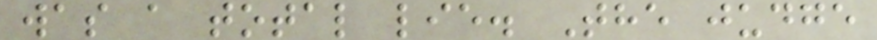was a total lie. The judge
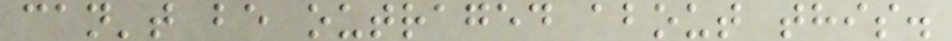can't be outraged about this.
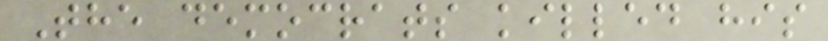The democrats killed his
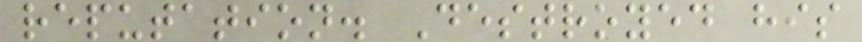reputation. Destroyed his
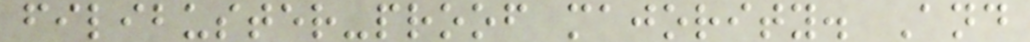filibuster-proof majority. And
